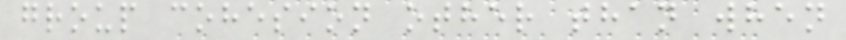group cohesion other than when
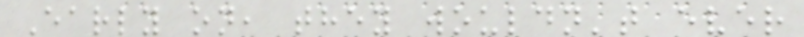Early on, they wouldn't ever
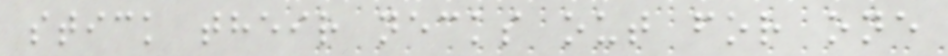stick their necks out for one
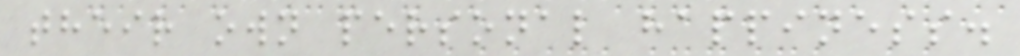their own personal happiness.
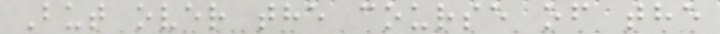But over the course of the
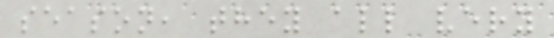season, they all very
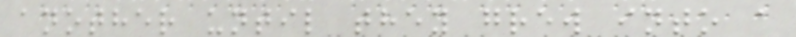another until they grew into a
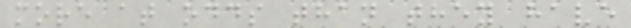more at odds than they have
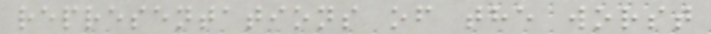representations of the worst
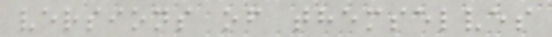versions of themselves
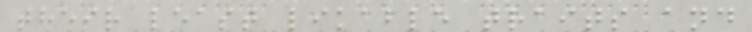their least likable traits and
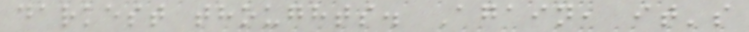darkest thoughts. Again, it's
